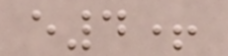e4+
